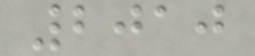2010
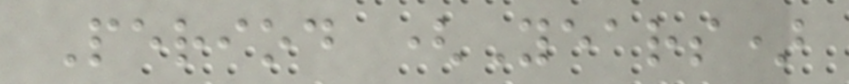Period (Years)
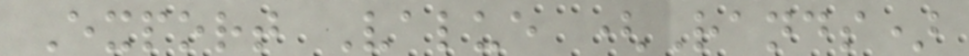Export Value (Rands)
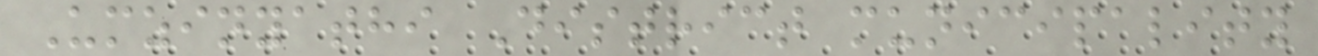Umzinyathi District municipality
